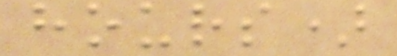hours)
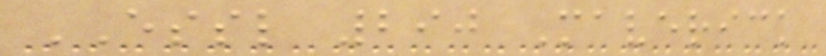ESSL 290 Maverick
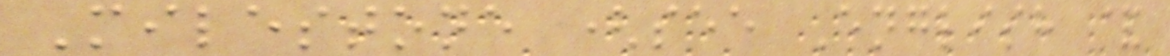Milestone (see English &
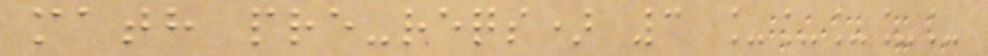math pre-reqs) 3 _____
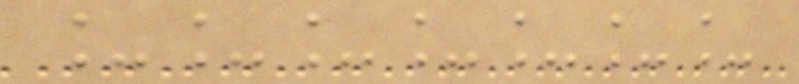_______
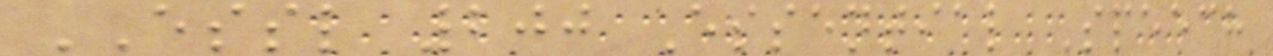ESSL 200 Essential Speech
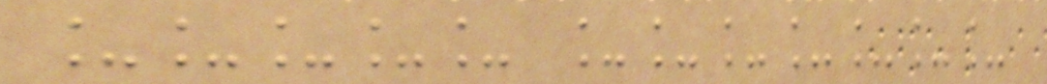_____ _______
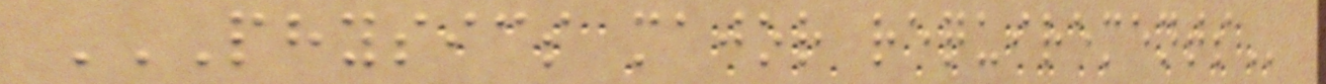PHYSICS MAJOR REQUIREMENTS
